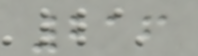216
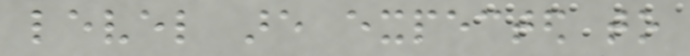level are expected to
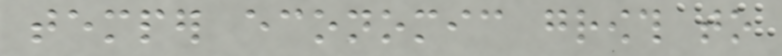temper economic growth to
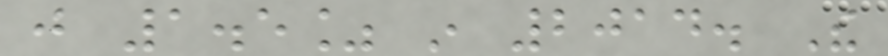just 1.5% in 2014. The
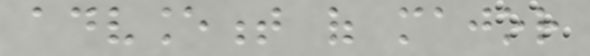advancement of major
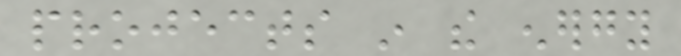projects in the energy
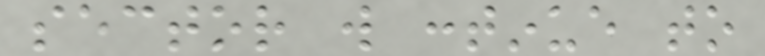sector will continue to
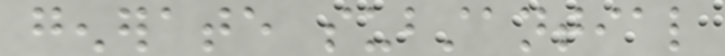generate substantial
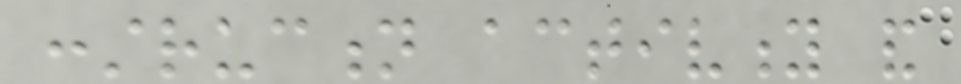construction activity and
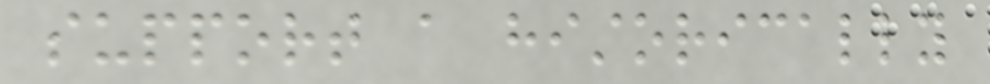support a historically
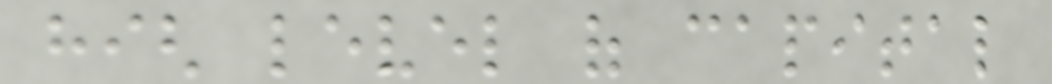high level of capital
